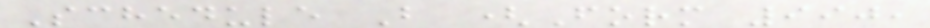Schedule B (Form 990,
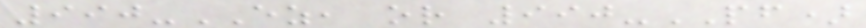990-EZ, or 990-PF)
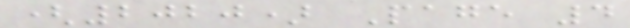(2020) Page 4
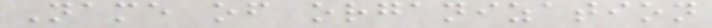Name of organization
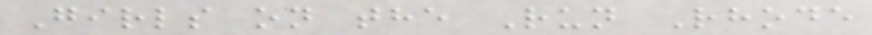Girls on the Run Rhode
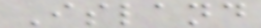Island
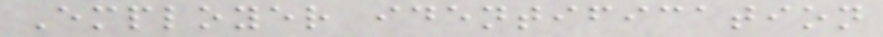Employer identification
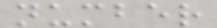number
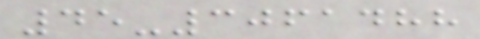45-3061488
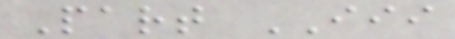Part III
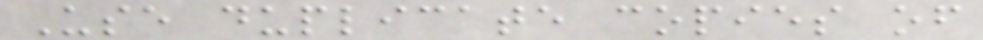Use duplicate copies of
